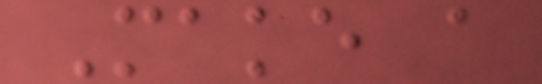Make a
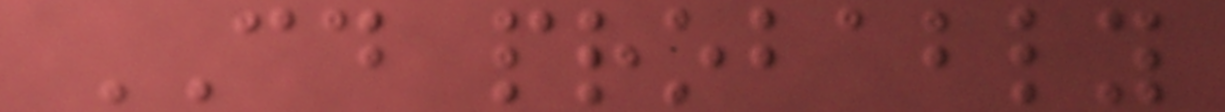CD probably
